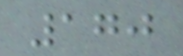170
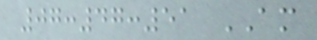07:47:51 AM
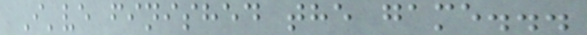I've finished the game...
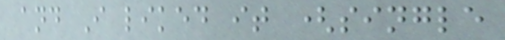and I liked it (single
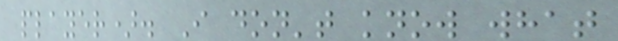player). I don't know what
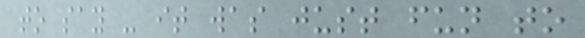to say - it was just fun to
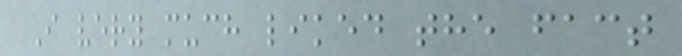I very much liked the fact
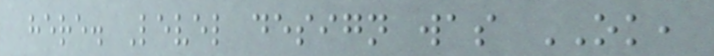here. Level design was OK,
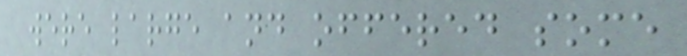were large and offered some
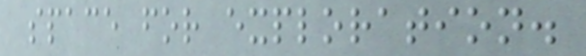space for exploration.
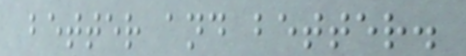better and better.
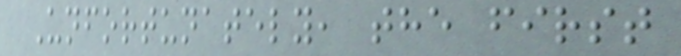Unfortunately, the first
